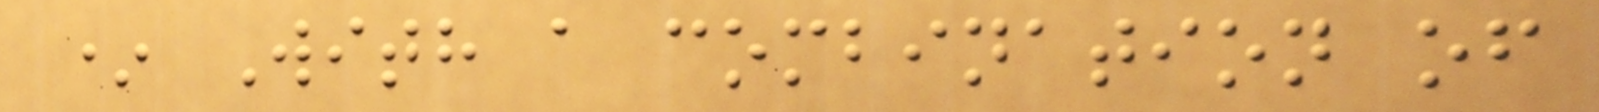* With a combination of
